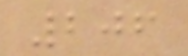206
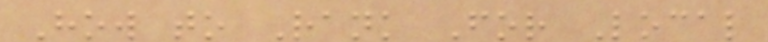How to Rank For Local
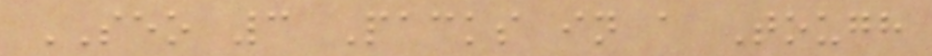SEO 3 Packs in a Tough
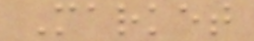Market
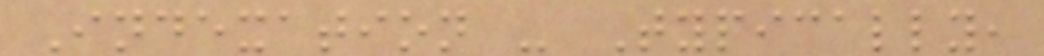Indexation - Typically,
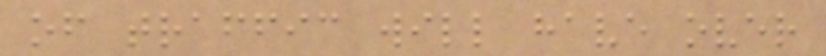of traffic will have over
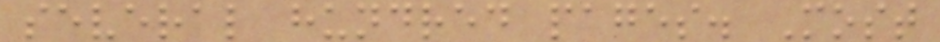several hundred pages. Most
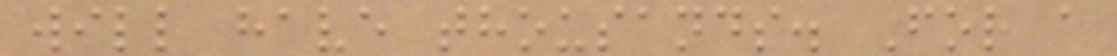will have thousands. For a
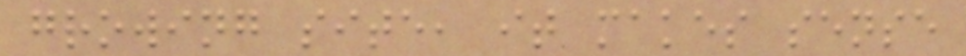growing site, it makes sense
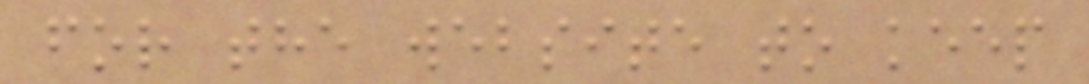for the website to keep
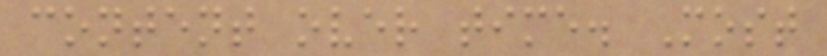content over time. Most
